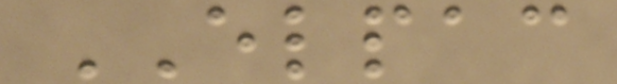ELPAC
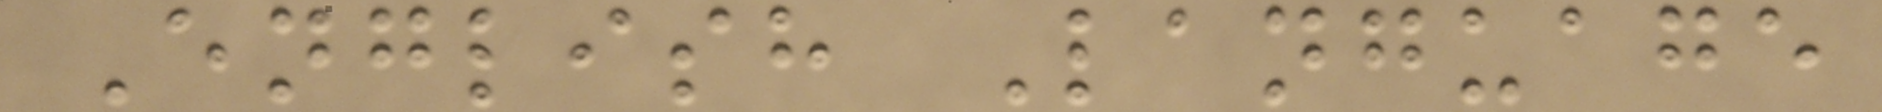English Language
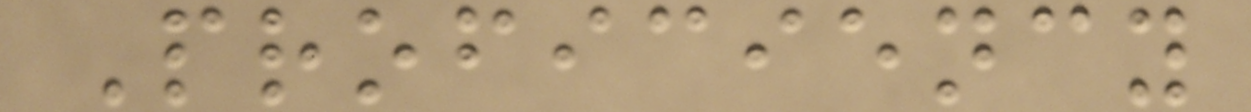Proficiency
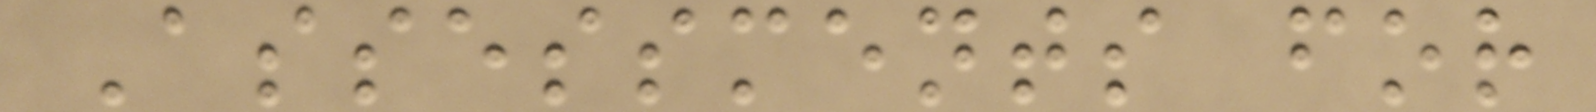Assessments for
